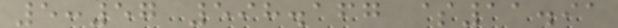5:57 598.167 $11.91
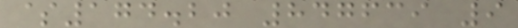$174.20 847639 9
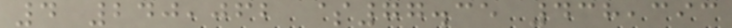4 240,062 $77.35 438,393
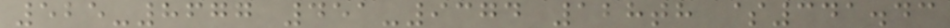525-8677 451-9374 128th $341.43
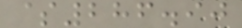$286.90
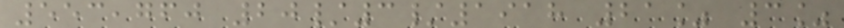553,760 20/3/1918 21% 3%
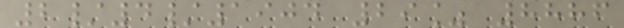2/4/1904 29% 8886
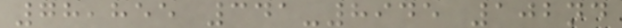78,855 341-8945 102nd
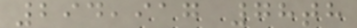294,917 78th
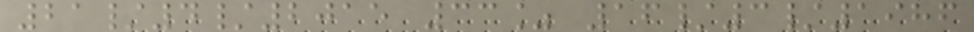21/4/2015 33% 16/3/1986
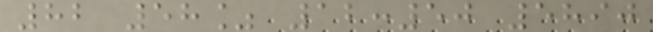82 58% 12:50 5890
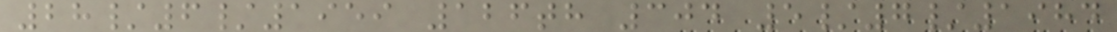28/6/1959 126th 304 5/7/1984
